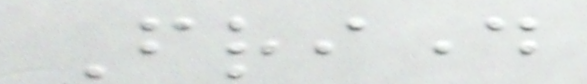Friday
